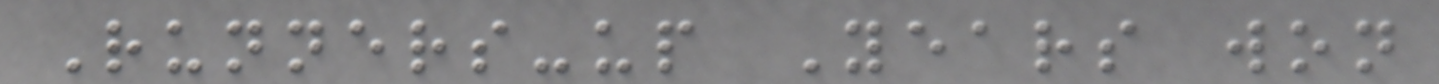Runners-up Years won
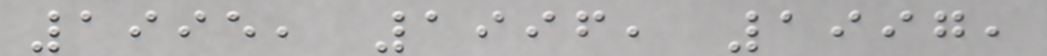1995, 1996, 1997,
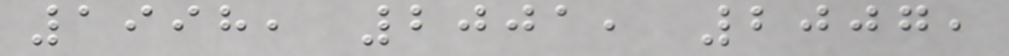1998, 2001, 2007,
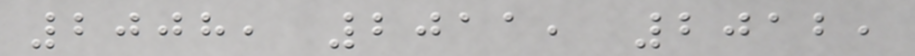2008, 2011, 2012,
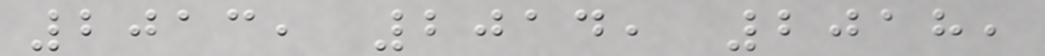2013, 2014, 2018,
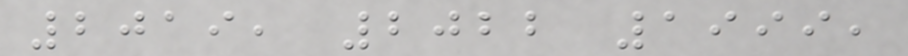2019, 2022 1999,
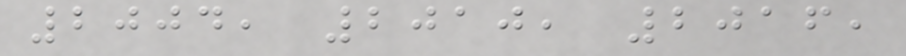2004, 2010, 2016,
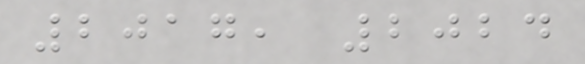2017, 2024
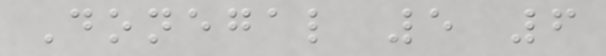Donegal 5 6
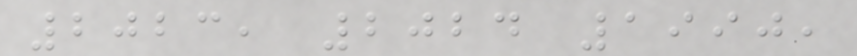2023, 2024 1990,
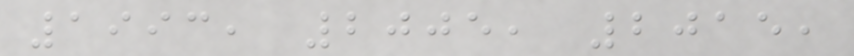1993, 2005, 2015,
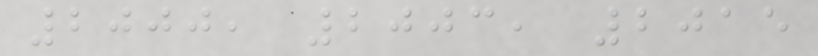2000, 2003, 2015
